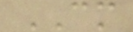CM
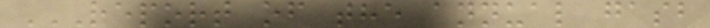REPORT OF THE ANNUAL GASB
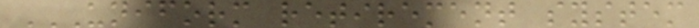UNIFORM RETIREMENT SYSTEM
